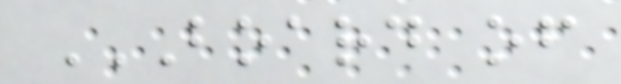BOARD OF
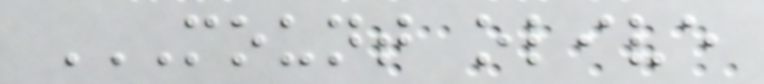MOUNT OLIVE
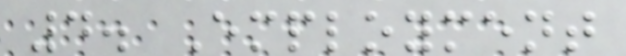4. Employment
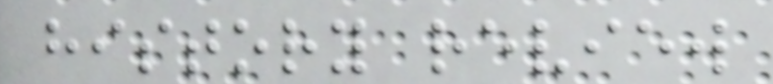history review
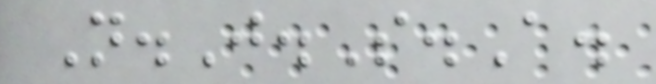N.J.S.A.
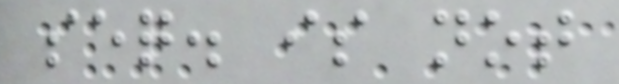seq. is not
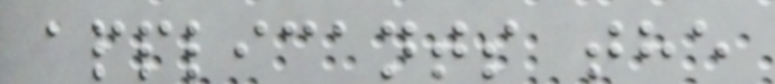applicants the
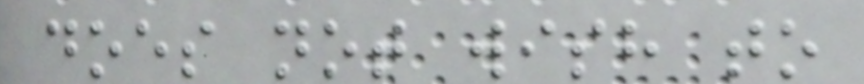does not wish to
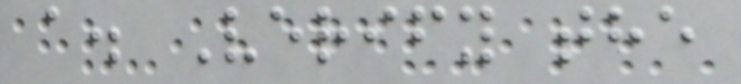a. Verify the
